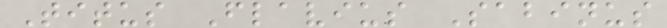Titus Flavius Sabinus
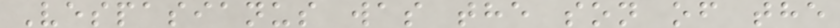Vespasianus was the son of the
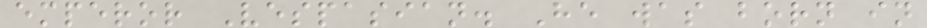emperor Vespasian. He was born in
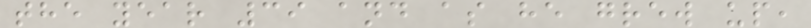the year 39 and as he grew up,
